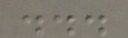...
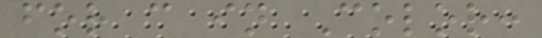for c in Color:
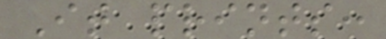It prints:
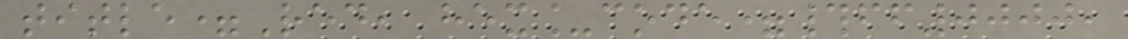title=Red, hex_code=#ff0000,
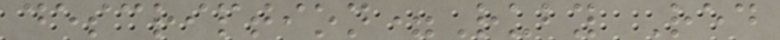description=Ruby Red
